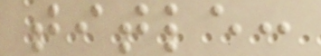title:
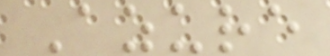Azure
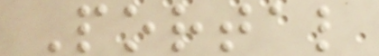Portal
